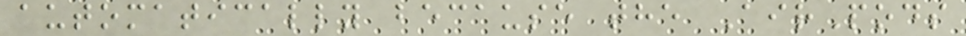automatically because the AirPods
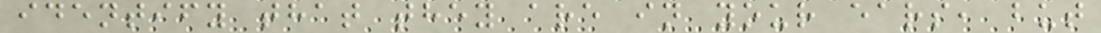identify that they are in your ears, but
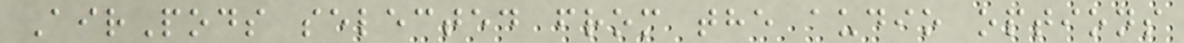AirPods selected from the audio options
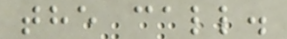the call.
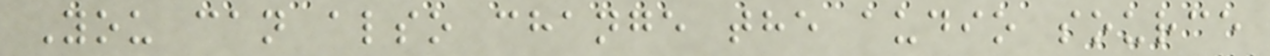You can also change the audio source
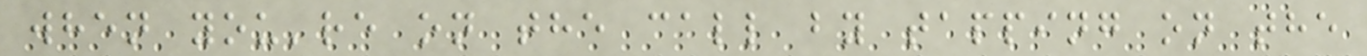when you're on the call by tapping on the
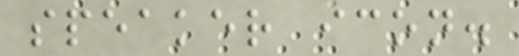speaker icon.
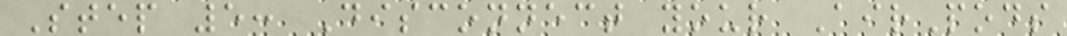Step 5: Disconnect your AirPods
